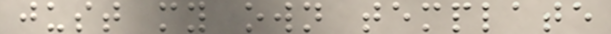just my own template
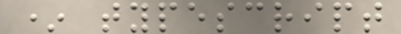* typescript
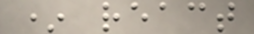* react
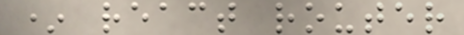* react router
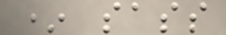* sass
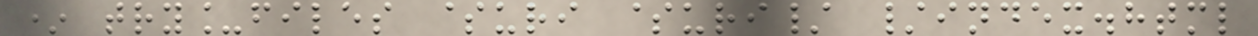* try_files $uri $uri/ /index.html
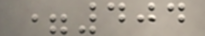=404
